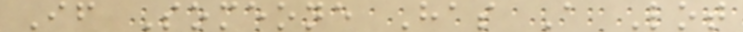If Someone Has A Lot
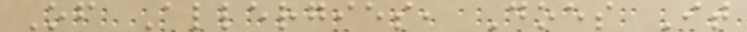Of Allergies, Does It
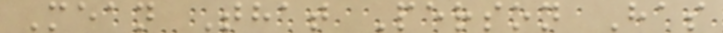Mean That Person Has
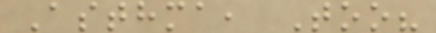Asthma, Too?
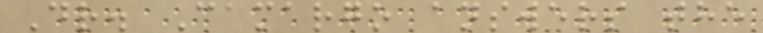Dr. Camargo answers the
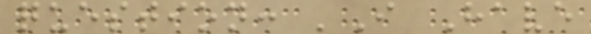question: 'I Have
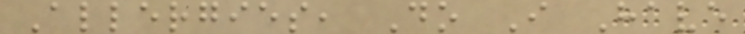Allergies, Do I Have
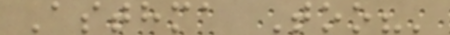Asthma Too?'
